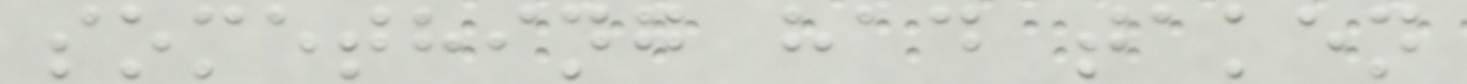something had taken
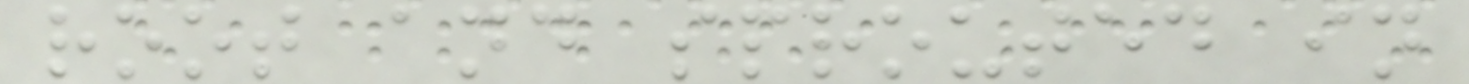root and sprouted in
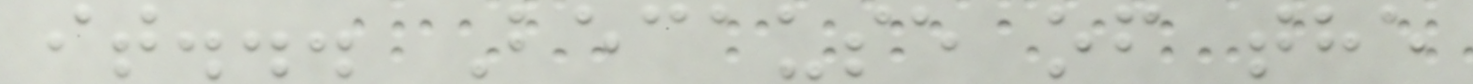it... Because of the
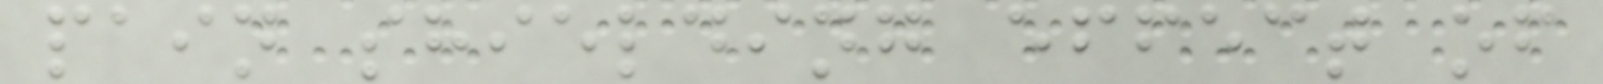pain shielding effect of
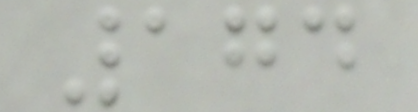174
